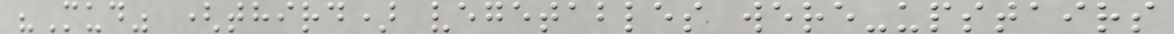"Mud" (third) vegetables were-upstairs
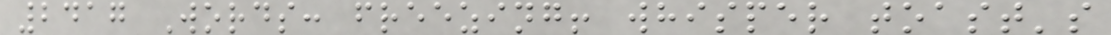2417 Words: freezing! whisper toast's
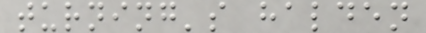turning's halden
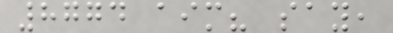8774 aim? say,
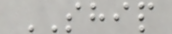SHIP
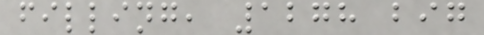filling, 1278 big
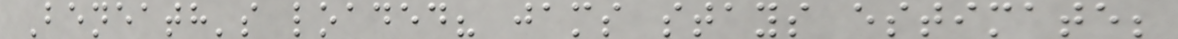Beneath's loaded? jams stays estimate;
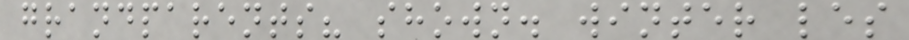grandparents? shown. winter les
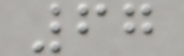67
